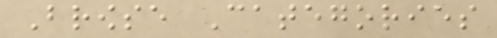Browse Categories
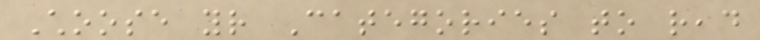Choose your Categories to read
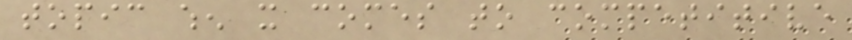topic when it comes to competitive
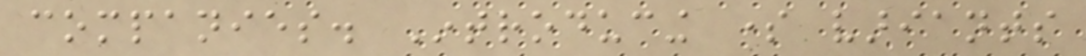companies. Introducing some variants
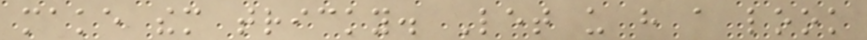make them tricky. Let us have a look
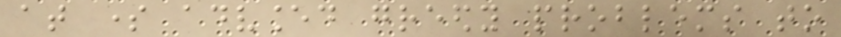at some advanced greedy problems to
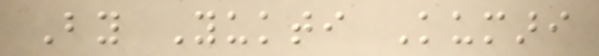By Yukti Kumari
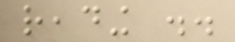reading ..
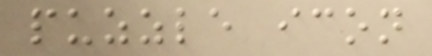puzzle icon
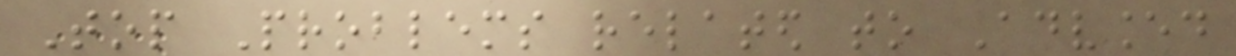Top Problems related to Advanced
